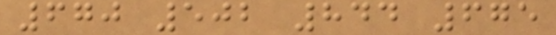670 502 844 675
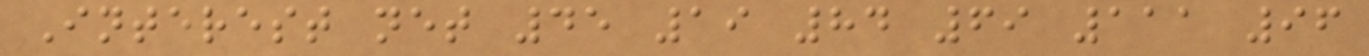Interest net 45 19 84 69 111 96
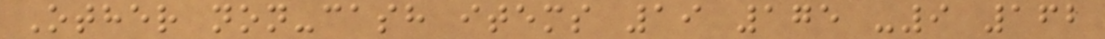Other non-cash items 19 175 -9 162
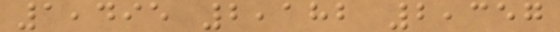1,495 2,182 2,357
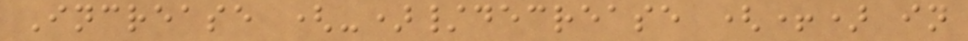Increase (-)/decrease (+) in
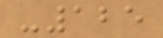-125
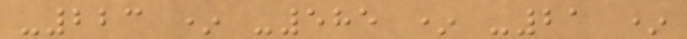-223 * -585 * -21 *
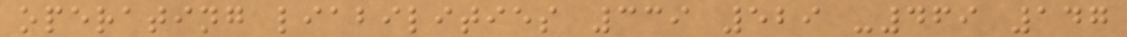operating liabilities 339 529 -469 147
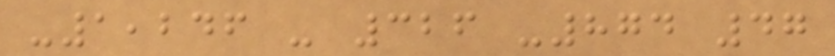-1,246 - 326 -874 47
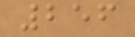256
